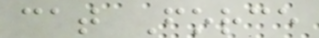cat Force
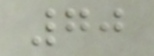70
